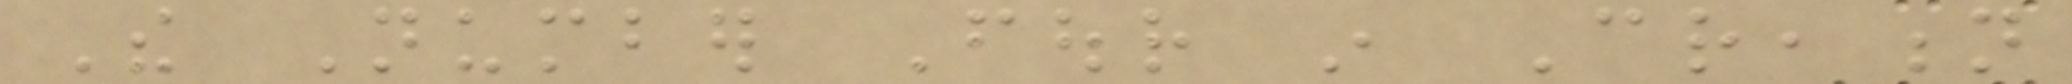The Number Four in Creation
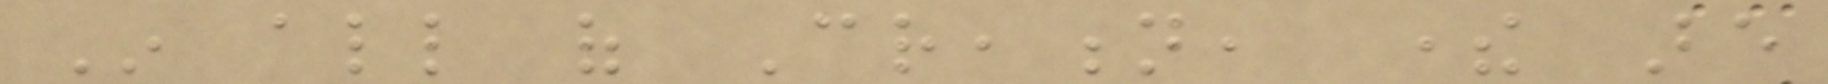In all of Creation, there are
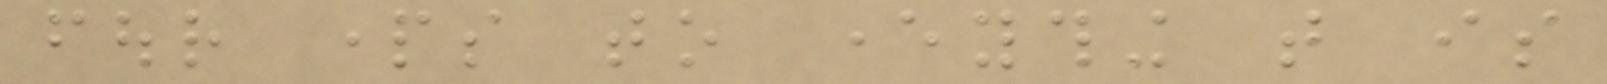four parts to everything that is
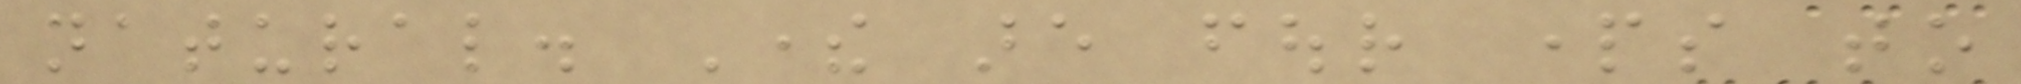natural. There are four parts to
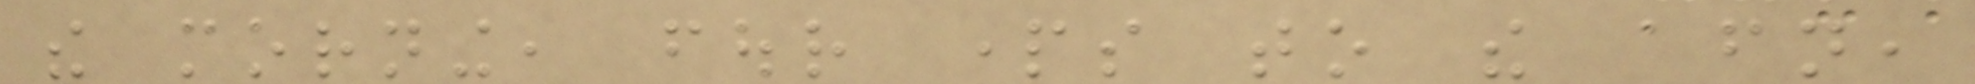the morning, four parts to the afternoon,
